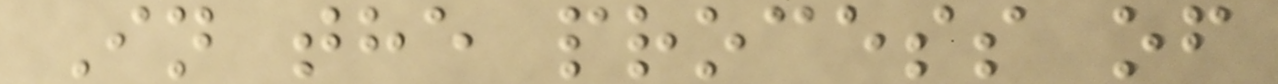In the process of
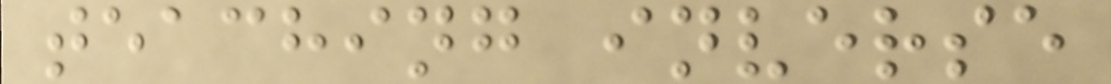teaching inverse
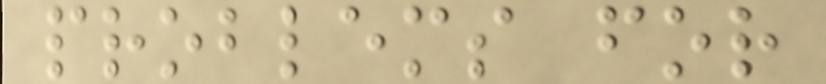problems for
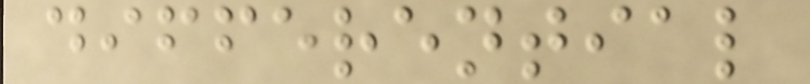differential
